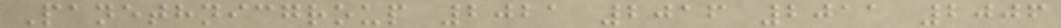Panethnicgroup 2021 2016 2011 2006
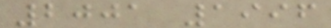2001 1996
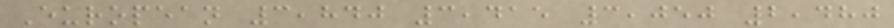European 3,840 3,415 3,050 2,480
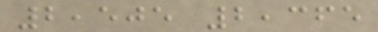2,505 2,365
